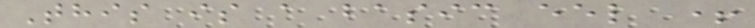This is a basic eel +
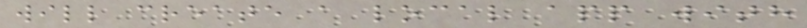will create a local app with
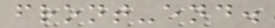front-end.
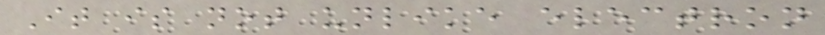It is not unlike electron
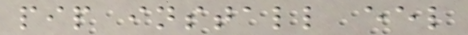pip install eel
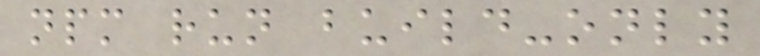npm run build-only
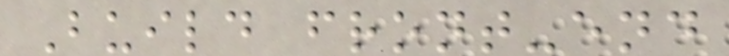Build front-end
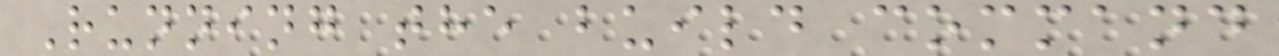Running the build command
